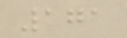171
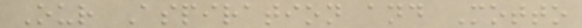Our Aspiration and Motto
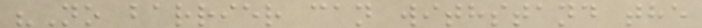"No barrier can withstand the
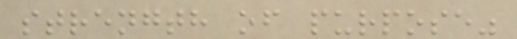strength of purpose"
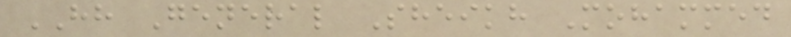HH General Sheikh Mohammed
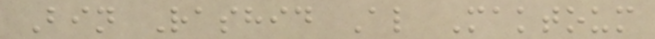Bin Rashid Al Maktoum
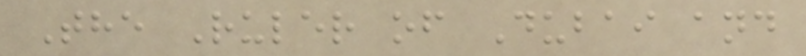The Ruler of Dubai and
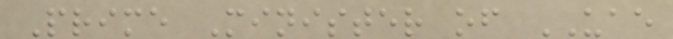Prime Minister of UAE
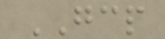GCP
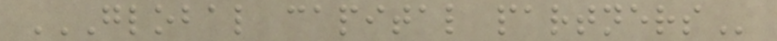GLOBAL CAPITAL PARTNERS
